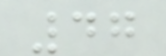47
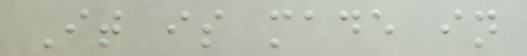It is made in
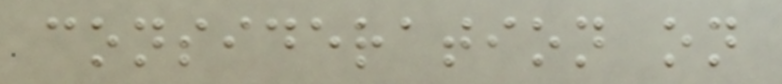consideration on
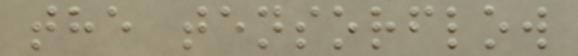the tensorflow
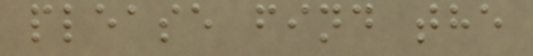please find the
